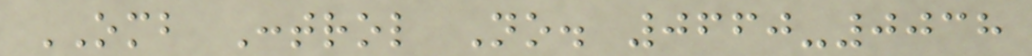OMB Control No. 0660-0038
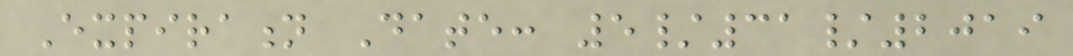Expiration Date: 5/31/2019
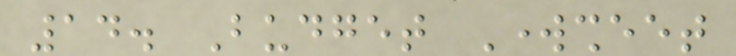14. Budget Worksheet
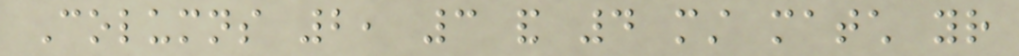Columns 2, 3 and 4 must match your
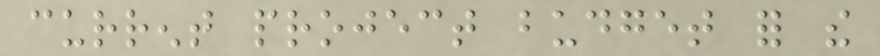current project budget for the
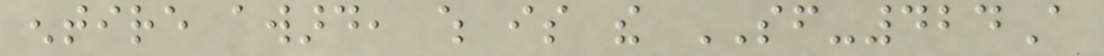entire award, which is the SF-424A
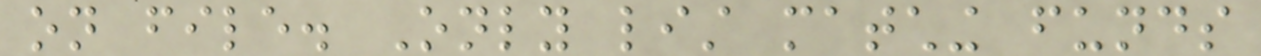on file. Only list matching funds
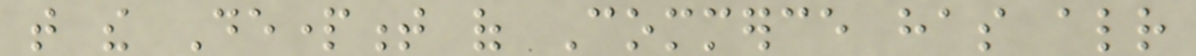that the Department of Commerce has already
